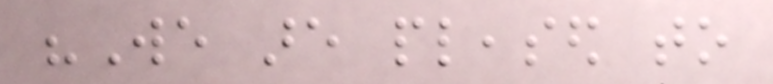"We are pleased to
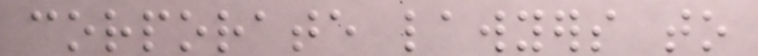corporate lawyers to
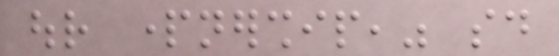our partnership," said
